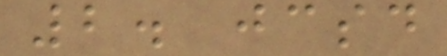2. jcsd
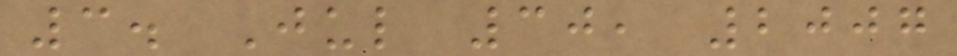3. Jul 30, 2007
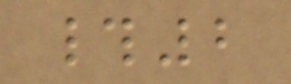#2
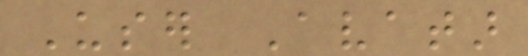User Avatar
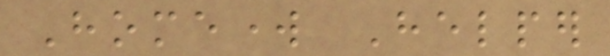Homework Helper
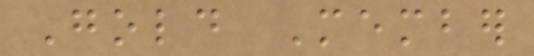Gold Member
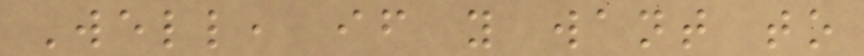Well, if you want to
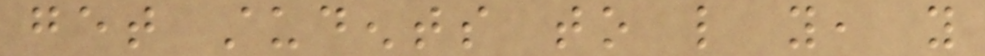get students to like you, you
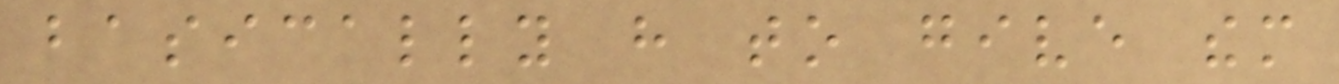basically have to give them
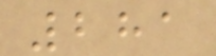281
